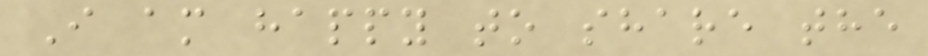I am happy to share the
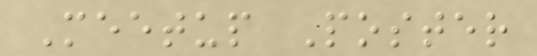Meetup Poster
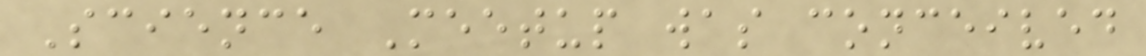Science Meetup was conceived
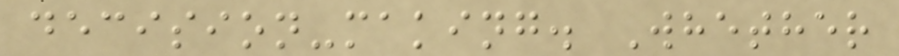decision-making. Whether
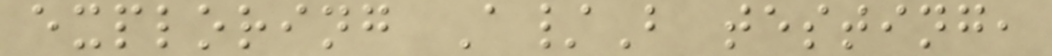exploring A/B testing,
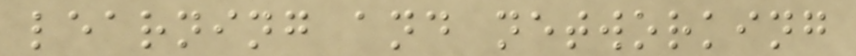learning and networking
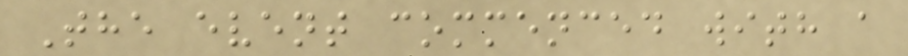The event commenced with a
